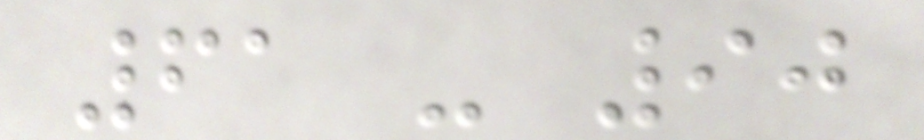61 - 90
